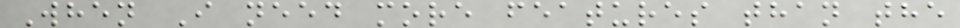When I need more features than the
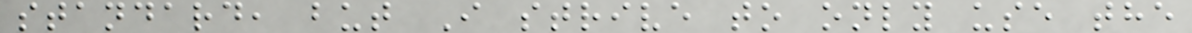standard, but I strive to only use the
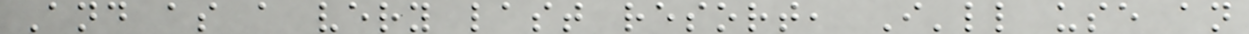And as a very last resort, I'll use an
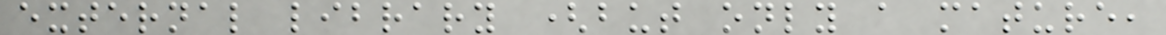external library (but only a mature,
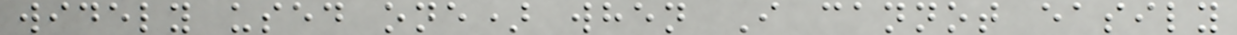widely used one) when I cannot easily
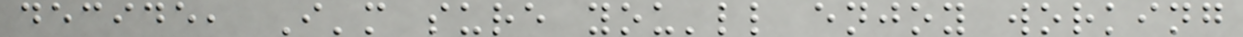decide, I'm sure you'll enjoy working
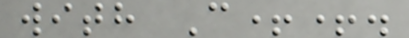with C++.
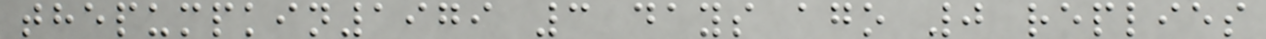thepumpkin1979 3 days ago 0 replies
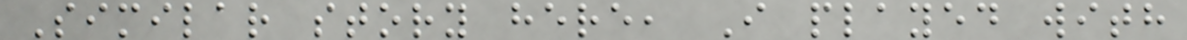Similar story here, I played with
